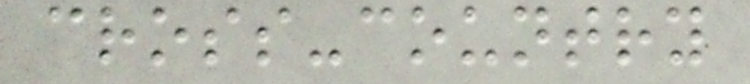cross-country
